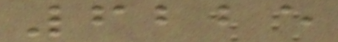6225
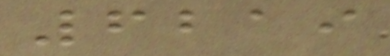6219
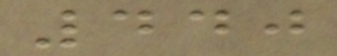440
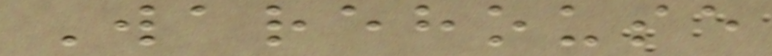Warehouse
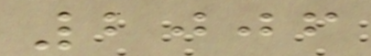2006
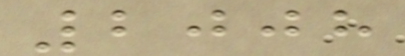2008
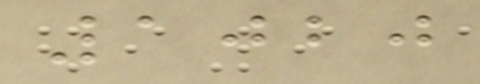1020
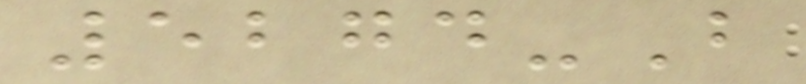5274-B
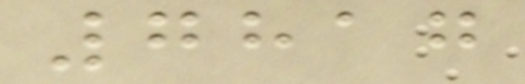7817
